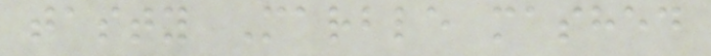tasty Marble mashed
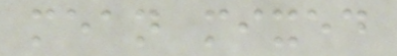mean mixed
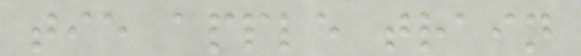tie apple train
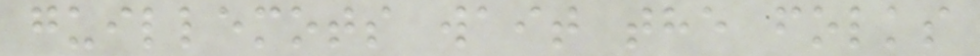guillemots wait the folks
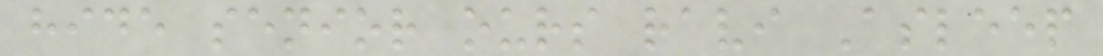hide senior ours ravi Asleep
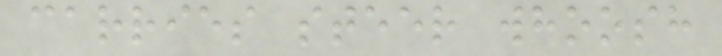carries steer whoosh
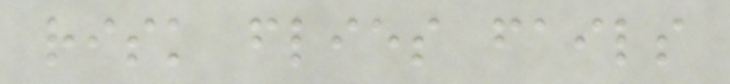risk flies fails
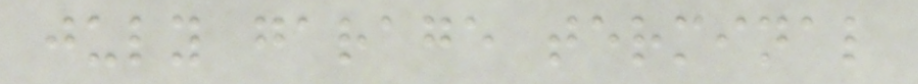july garage terminal
